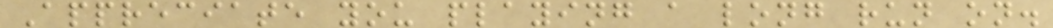Appreciate you playing a long run on.
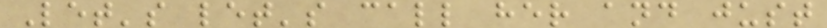Let's let's call her and just
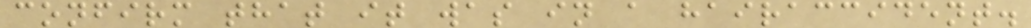confirm that it was in a hairaccident.
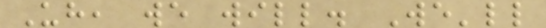Uh, we will. We'll
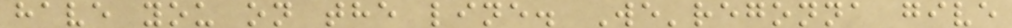have you on the line. We'regonna give
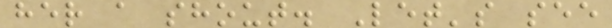her a shout. Let's see
